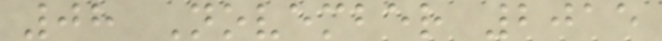08 November 2015
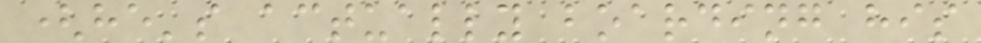(he's actually boarding his
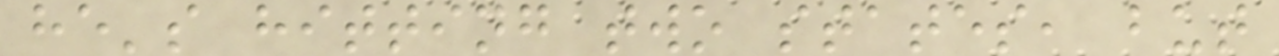he's hitting two states, but
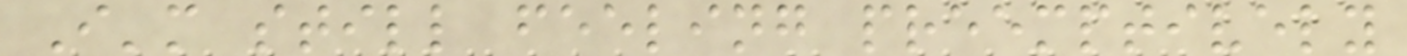I'm still feeling preemptively
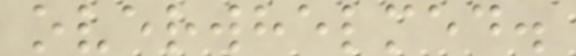overwhelmed.
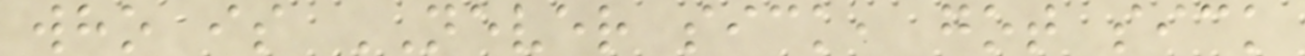who is NEVER sick, got sick
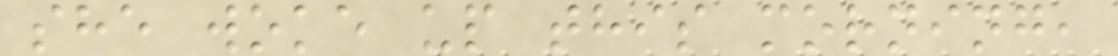she woke up this morning,
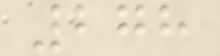278
